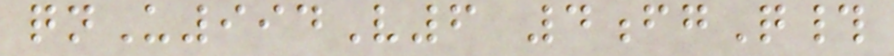qnU994V6 4fgQ#
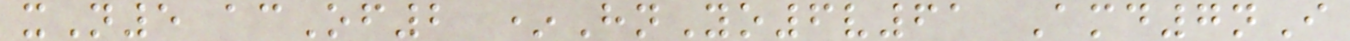xN5 acOf2 *HnYo6v61 Amd7nI
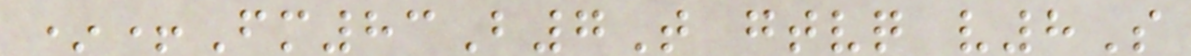*+Fm83B7T gtvq v8S
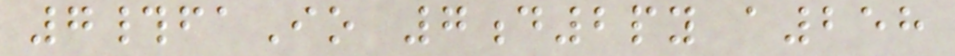7#faIo 7d2py a258
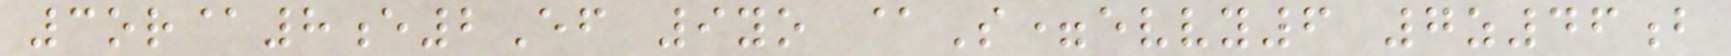3or@8e2Ef 9yo @S=evvy6 7z46b
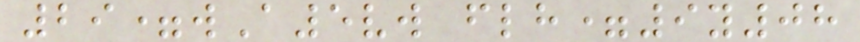29=wA5vw flh=9y08
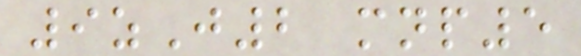9zJ2 mnp5
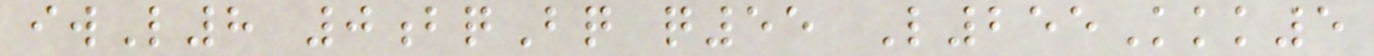iwL8 0bqBq q55 L255Kkk5
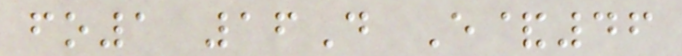fo1 16D E&46
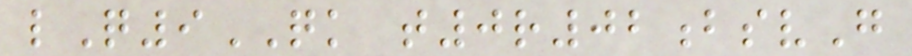lQ9QK t0r02bsvG
